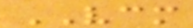VCM
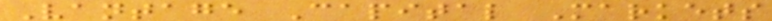Vantage Capital Markets
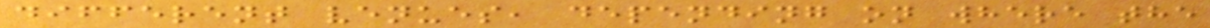different venues, depending on where the
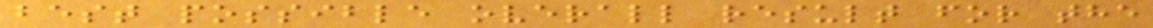best possible overall result for the
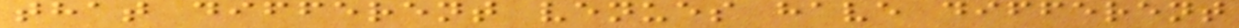that different venues have different
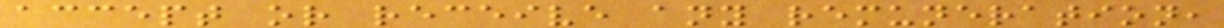accept or receive any remuneration,
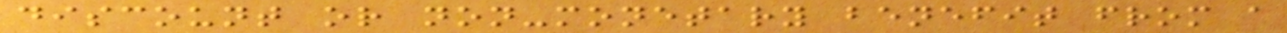discount or non-monetary benefit from a
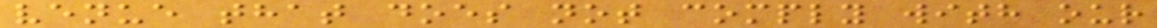venue that does not comply with our
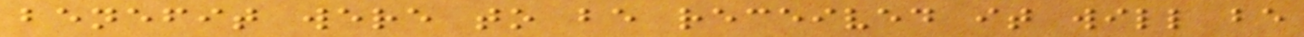benefit were to be received it will be
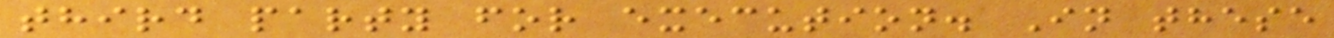third party for execution. In these
